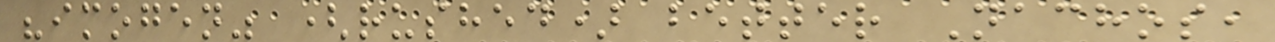"imogen" (rushed) better Nachos,
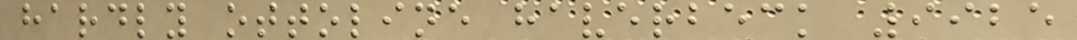hardly ottoline haverbeck 9925
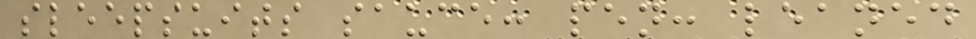sleepsuits sauce: pen: leaned
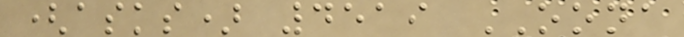(asks) 4519 OONA
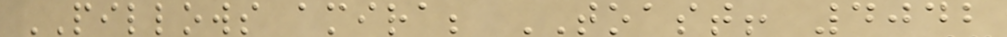PILLOWS amira; TOAST! 4042
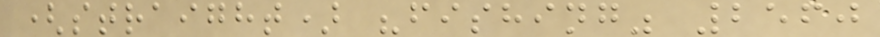(straight) "fishing" 2560
